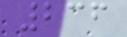236
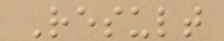Result
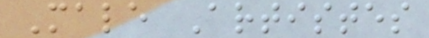Male Artistes
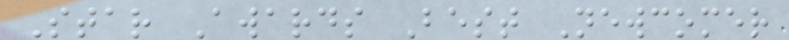Star Awards Best Newcomer
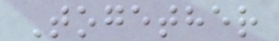Together
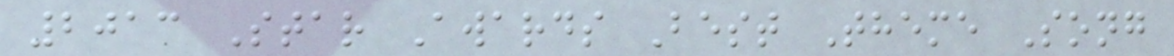2013 Star Awards Best Theme Song
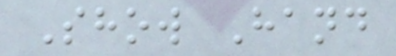Show Hand
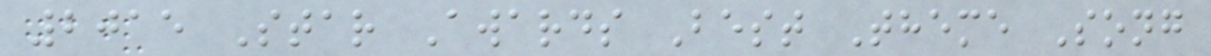2015 Star Awards Best Theme Song
